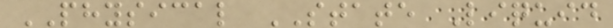PHYSICAL STATE Liquid
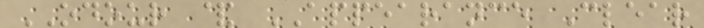ODOUR & APPEARANCE Clear
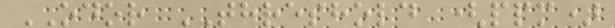ODOR THRESHOLD (ppm)
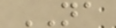NA
